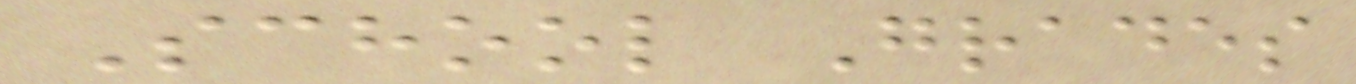School Grades
